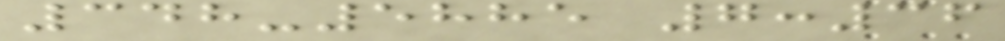348-5885 7:36
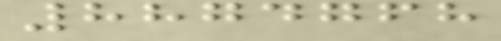8874768
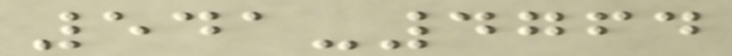541-4764
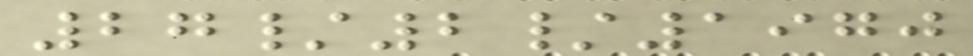27/2/1970
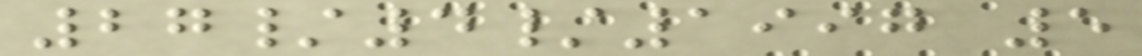27/4/1997 5
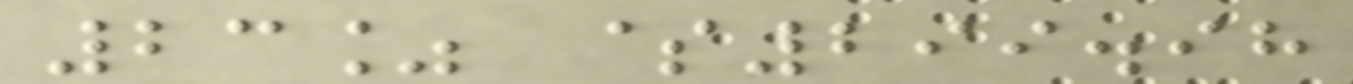23% $299.98
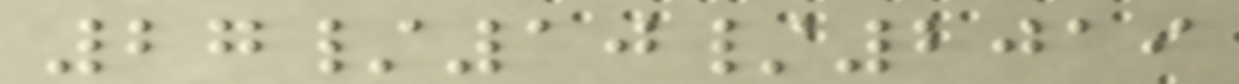27/10/2019
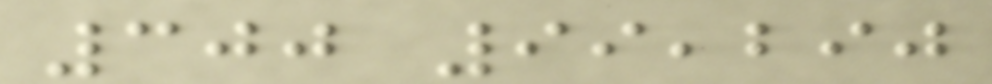300 99,290
